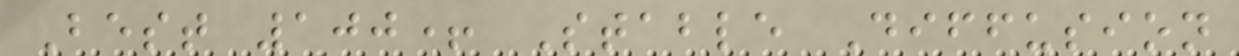Best 100+ Stable Diffusion
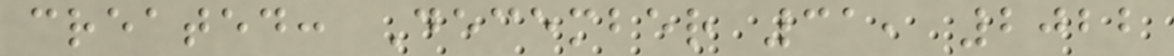created: December 31, 2022
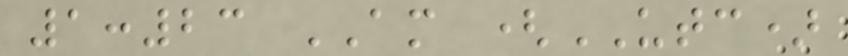1:23 AM (UTC)
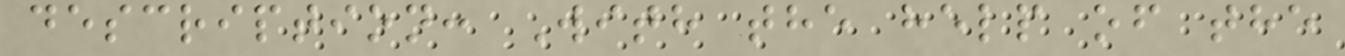description: With the help of the
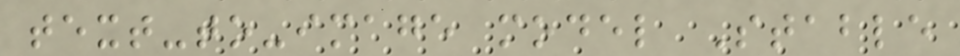text-to-image model Stable
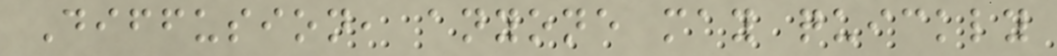Diffusion, anyone may quickly
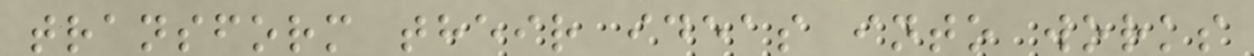transform their ideas into works
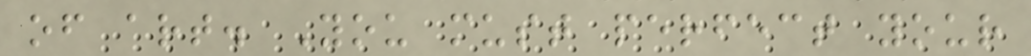of art. You must perfect your
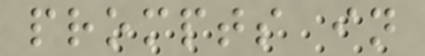prompts in
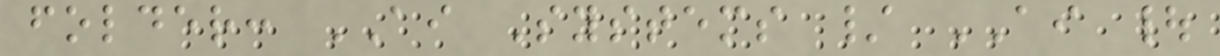folder: AI Systems / AI |
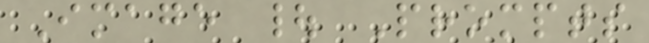Image | Prompts
